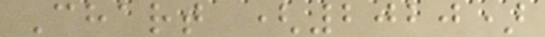Chart (2020)
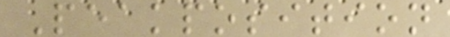Peakposition
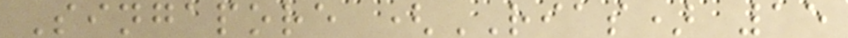Singapore (RIAS) 15
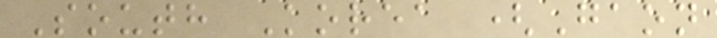South Korea (Gaon
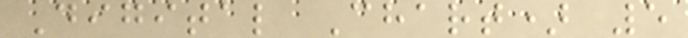Digital Chart) 5
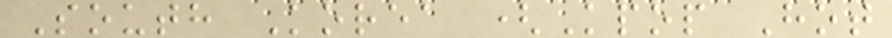South Korea (Kpop Hot
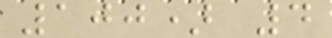100) 4
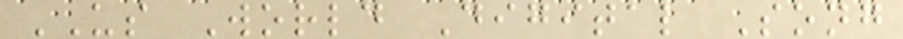US World Digital Song
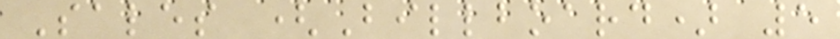Sales (Billboard) 5
